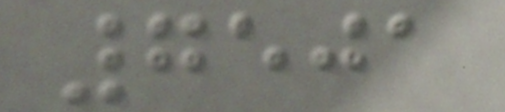7501
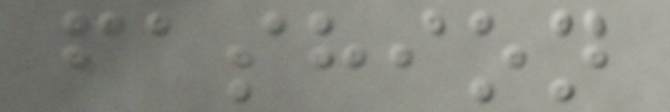fashion
